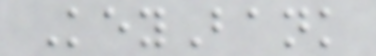KeyBank
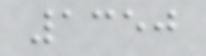1350
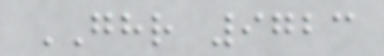GHR 9723
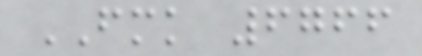FMK 6766
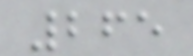265
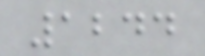1244
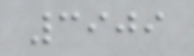3909
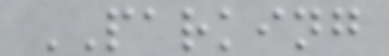PARKING
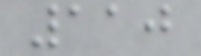110
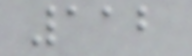112
